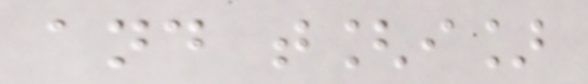and t[i]
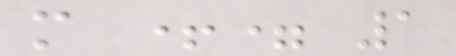m += 1
